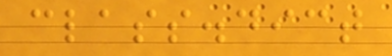class.dict
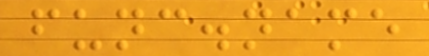func.name
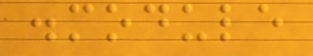.module
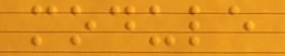module
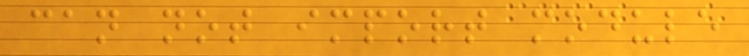can not import module
